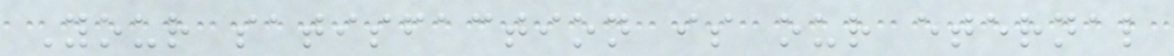Your satisfaction is our eternal
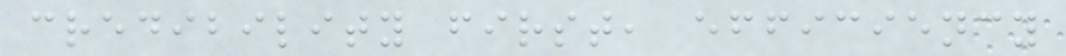credibility first, efficiency
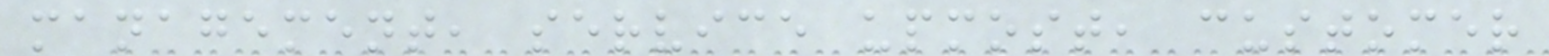management, service upmost, customer
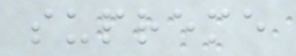supreme
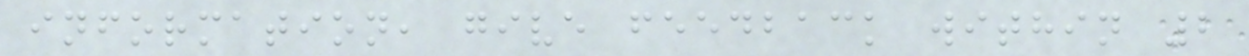information, give feedback within 2
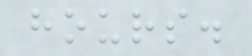hours.
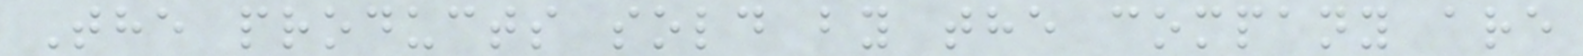The products sold by the company are
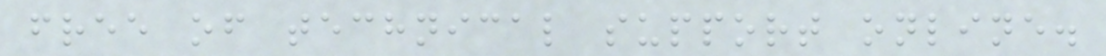free of technical support online.
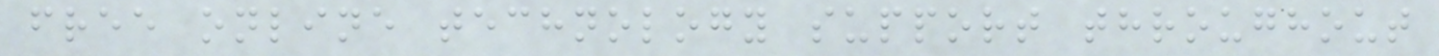free online technology support throughout
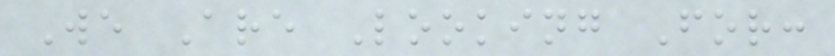We Are Looking For:
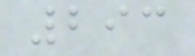293
